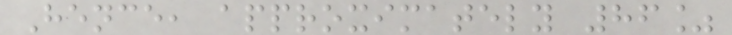Hence, approximately 86%
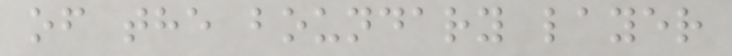of the boundary layer
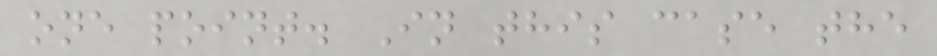one point. In this case the
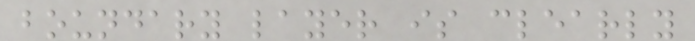boundary layer is clearly
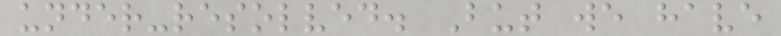under-resolved. But we have
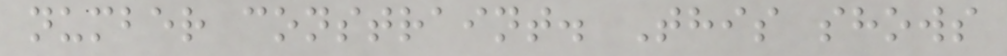number constraint. This shows
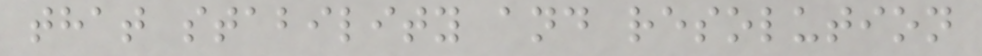that stability and resolution
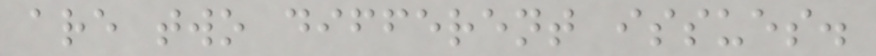are two different issues.
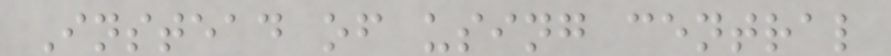Instead of using central
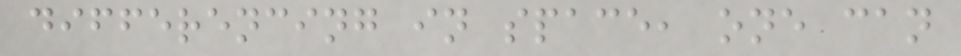differencing in space, one can
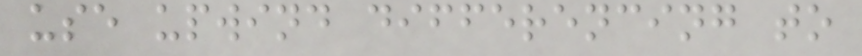use upwind differencing to
